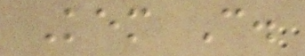Kem C.
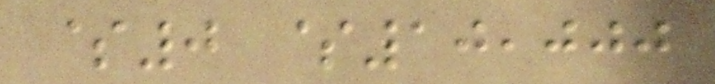$0 $10,000
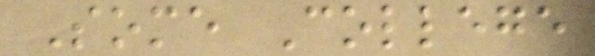Some College
